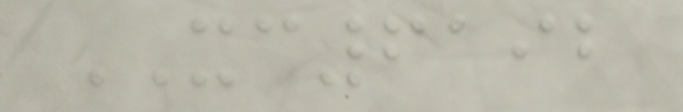XC6192
